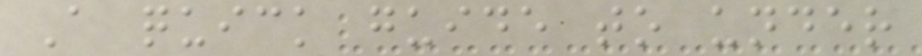A quick guide to under
